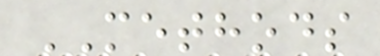METHODS
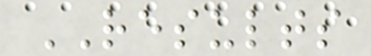RESULTS
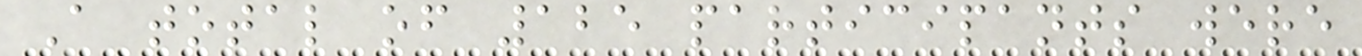A total of 125 participants were
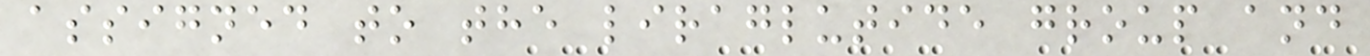assigned to the liraglutide group and
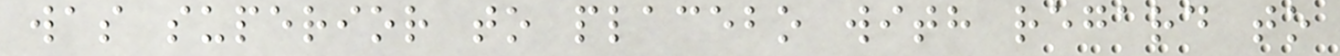was superior to placebo with regard to
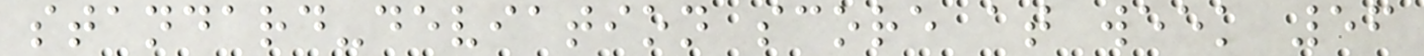standard-deviation score at week 56
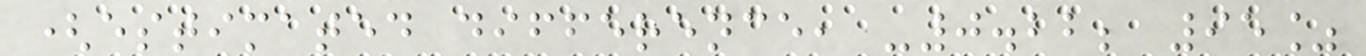(estimated difference, -0.22; 95%
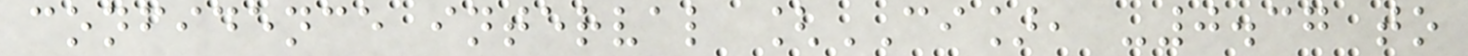confidence interval [CI], -0.37 to
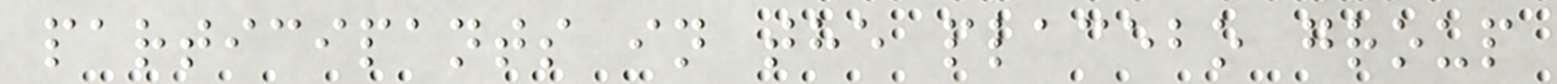participants in the placebo group
